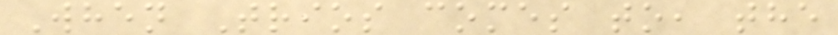When Trios comes to, the
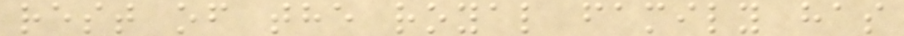rest of the royal family has
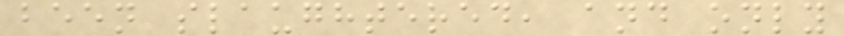been slaughtered, and only
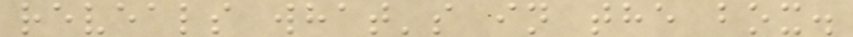reveals what's in the box.
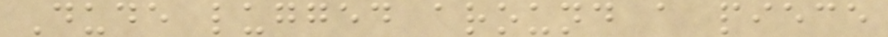Dude lugged around a piece
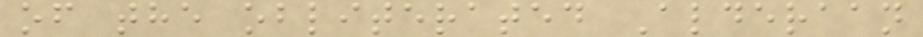of the obliterated Alderaan
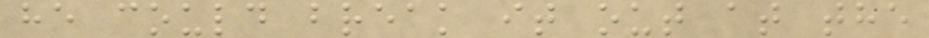he could break it out at the
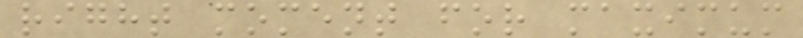right moment for maximum
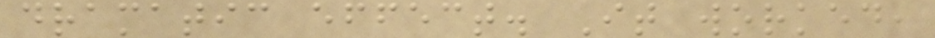dramatic effect. It worked,
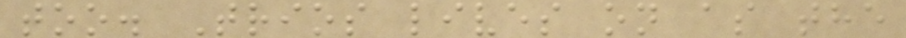too. Trios lives on as the
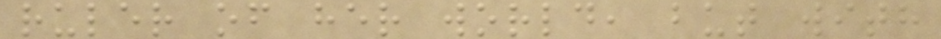ruler of her world, but with
